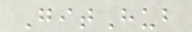GitHub
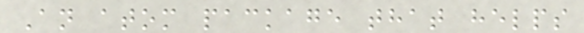An atom package that helps
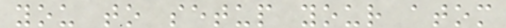you to setup your atom
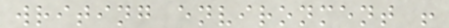writing environment !
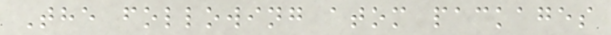The following atom packages
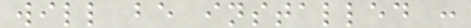will be installed :
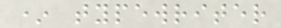* typewriter
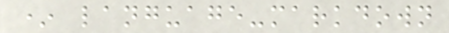* language-markdown
